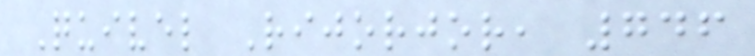Quivel Rijorjor, 746
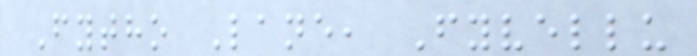Fytho Lane, Fyvellu
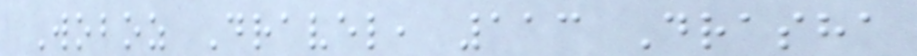Woboz Dravel, 113 Drasha
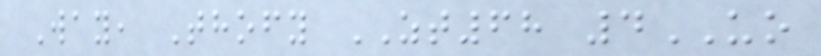Way, Thofy ZT68 4UO
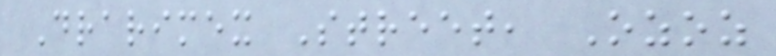Drarimex Street, Ozoz
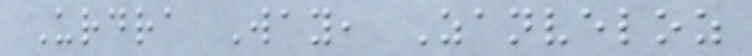Urdra Way, Zanveloz
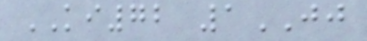KI72 1JJ
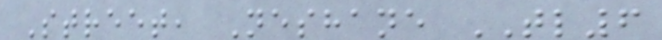Street, Neshane TL6
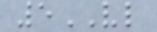5VL
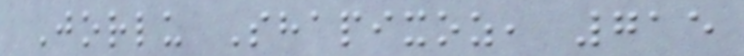Jorlu Shapixoz, 715
